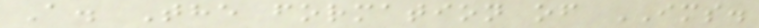A. The formation of IMS.
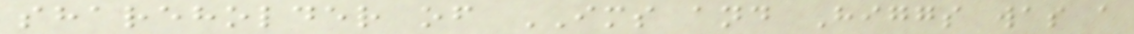shareholder of IMS and Higgs was a
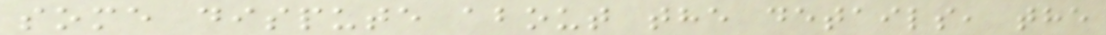some dispute about the details, the
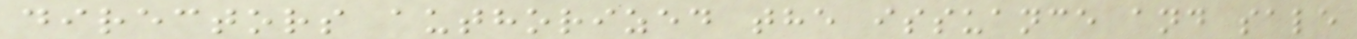directors authorized the issuance and sale
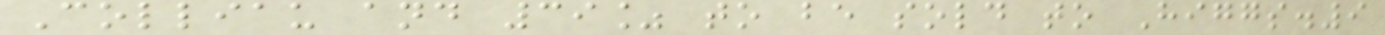Colliau and 39% to be sold to Higgs.9
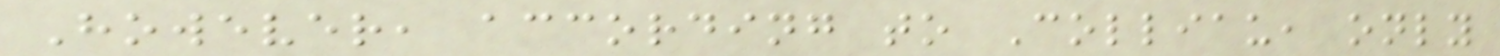However, according to Colliau, only
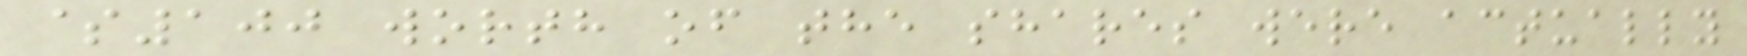$100 worth of the shares were actually
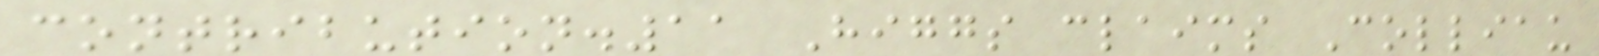contribution.11 Higgs claims Colliau
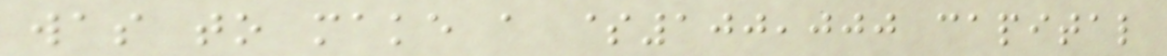was to make a $100,000 capital
